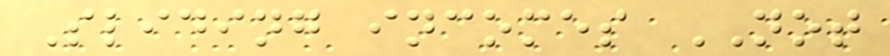Sliding incomes NOT
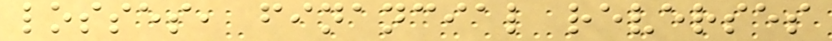losses, financial reverses
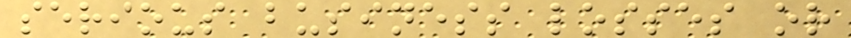serious business losses or
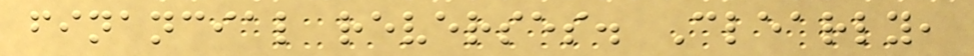financial reverses. Clearly,
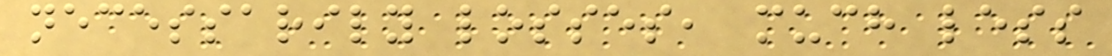necessarily losses, much less
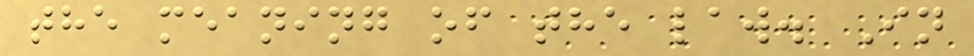the meaning of the law. In
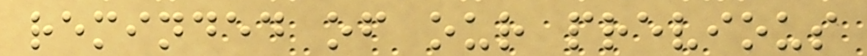reminded of our previous
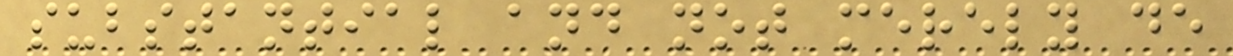substantial and not merely de
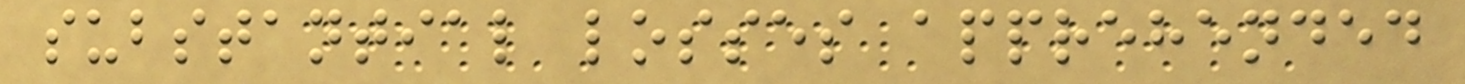substantial losses apprehended
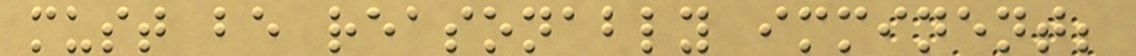must be reasonably imminent;
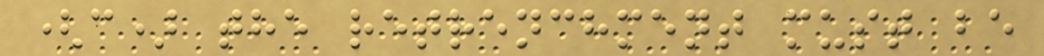(c) the retrenchment must be
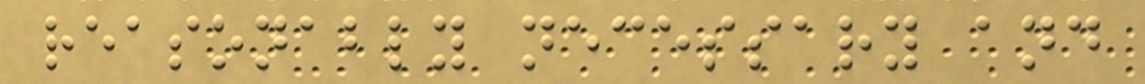reasonably necessary and
